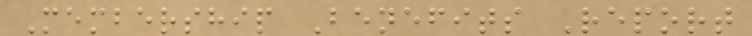Membership Benefits Report
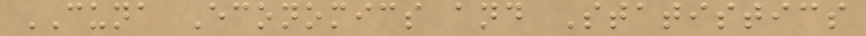CUNA Economics and Statistics
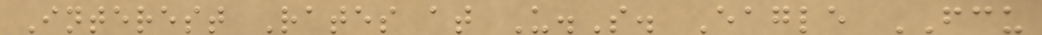Interest Rates at U.S. Eagle FCU
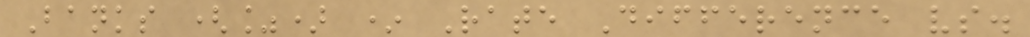Banks (%) * Rate Difference vs.
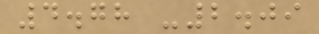4.78 -2.09
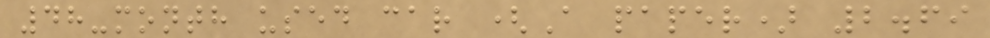48-month used car (A paper) 2.69
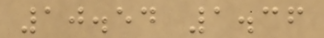10.54 1.36
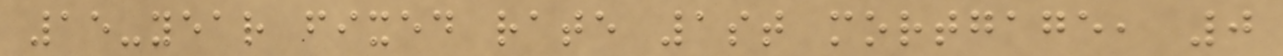15-year fixed rate 1st mortgage, 0
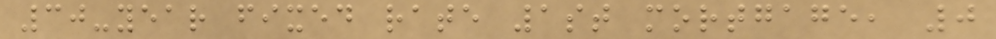30-year fixed rate 1st mortgage, 0
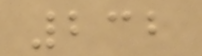232
